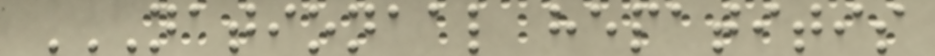NATIONAAL HEPATITIS
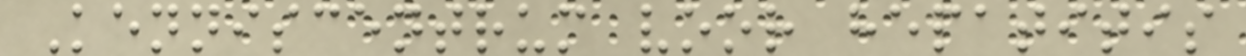Kenniscentrum voor hepatitis
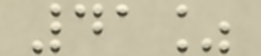41%
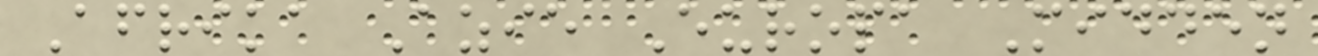Afrika Azie Europa Midden
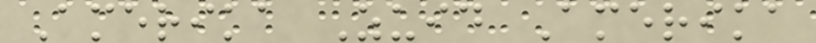Amerika Zuid Amerika
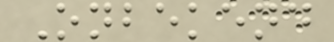Onbekend
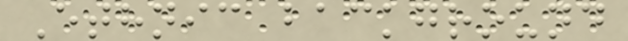Ethnic background
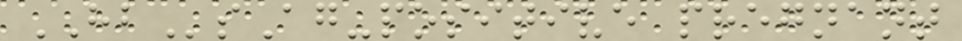HBsAg-positive pregnant
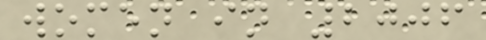women in 2006
